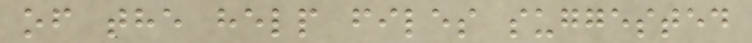of the help files suggested
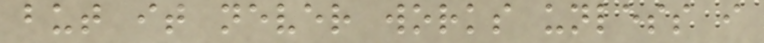but it never works unless i
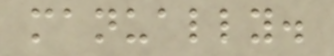manually.
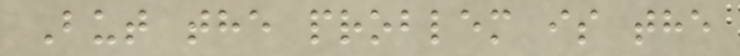But the problem is the
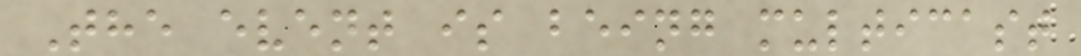The event is being multicast
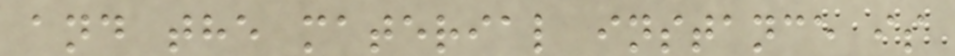and the material instance is
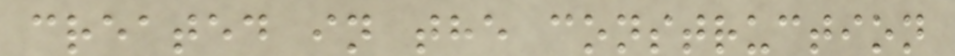created in the construction
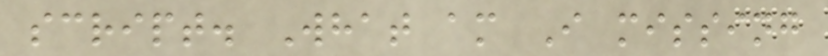script. What am I missing
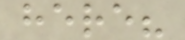here?
